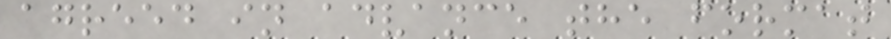agreed in advance the format
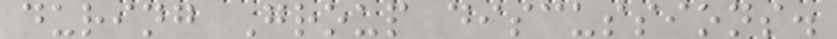during Group discussions.
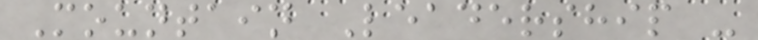Mountain Leadership -
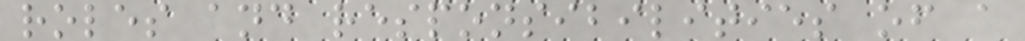roles and responsibilities of a
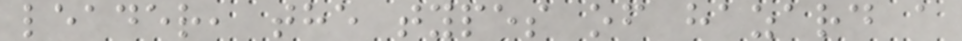leader, the types of hazard a
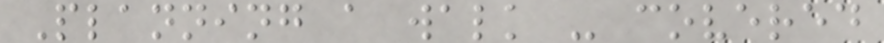Planning a walk - covered
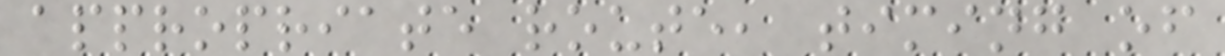appropriate route, timing of
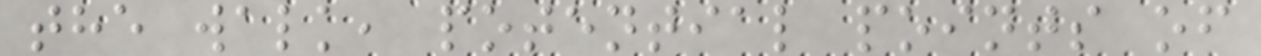the walk, potential points of
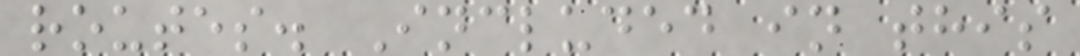routes. Included in this
